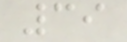39
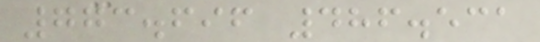773.696 486.531
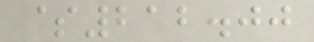$212.00
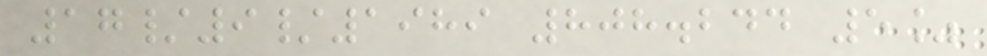17/9/1989 808.244 5%
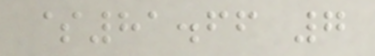$81.66 7
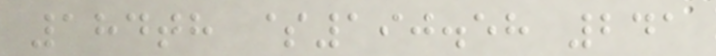184th $190.58 241
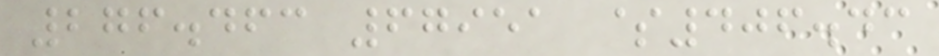276.463 67951 $406.43
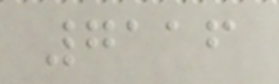7116
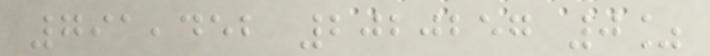791,452 2020257 0%
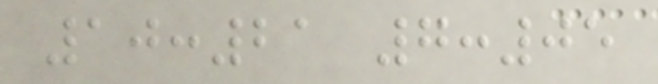10:21 7:05
